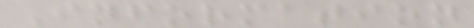Information
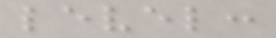level:
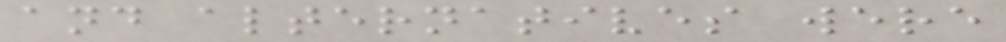and alternatives were
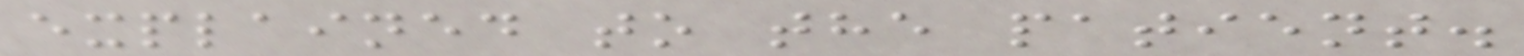explained to the patient.
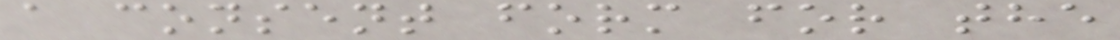a consent form for the
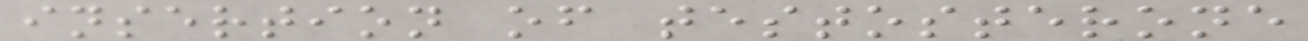insertion of testosterone
